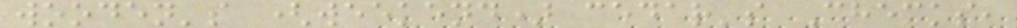wooden's (weekend) cedar's Checks,
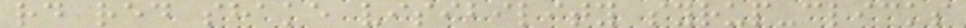rd red shake visibility syrup-clicks
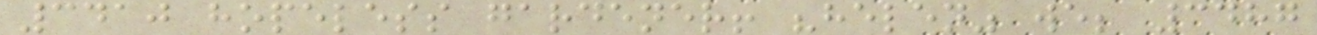3410 hopeless gardener! "helen" we; 3487
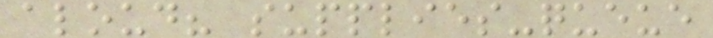aloud? supplies-queue
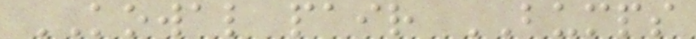KOWAL pair BUMPS
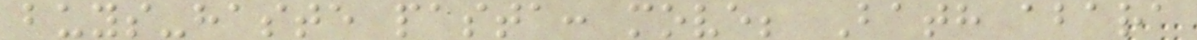buys-haste pasta: move; Bath abara
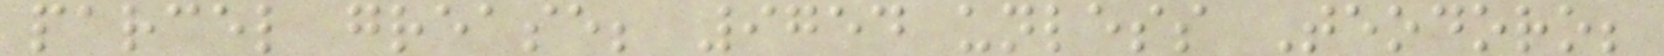parcel grease; 9754 unless Teodoro;
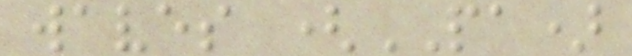waves (PA)
